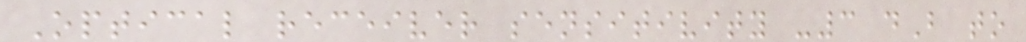Optical receiver sensitivity -3 dB to
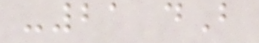-21 dB
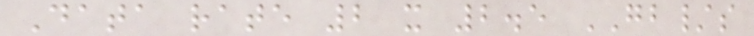Data rate 2 x 2.5 GB/s
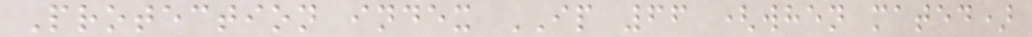Protection index IP 66 (when mated)
